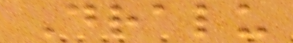Dralu
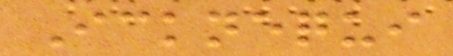Icknequi
